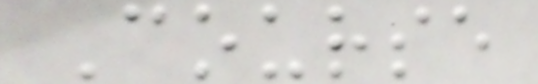Course
